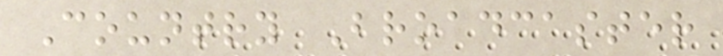Country Broadcaster
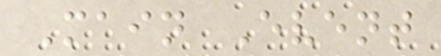Main Event
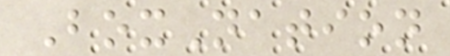BoxNation
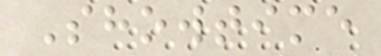Showtime
